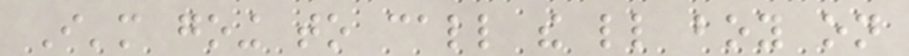I'm going to call the little boy on
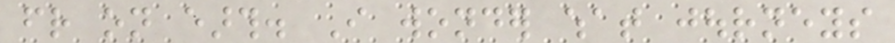friend on earth. I wonder what journeys
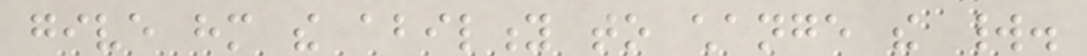give him the ability to change the world.
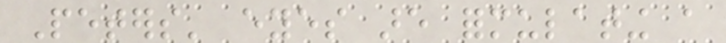Peters' eyes are formulating a
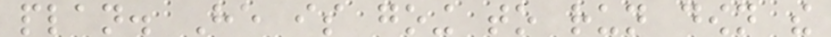plan. He is going to run down the
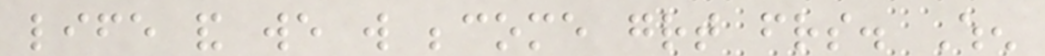life and we will become great friends. When
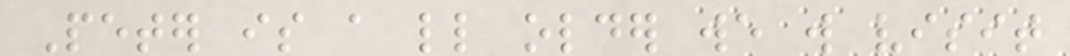Peter is a little older we will visit
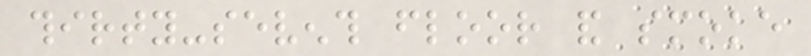thirty-seventh floor and smoke
